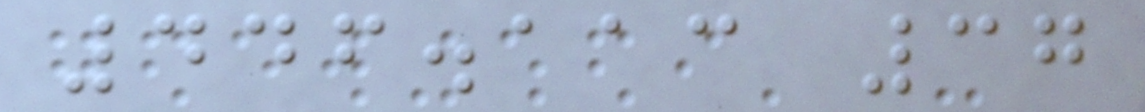446.113 37
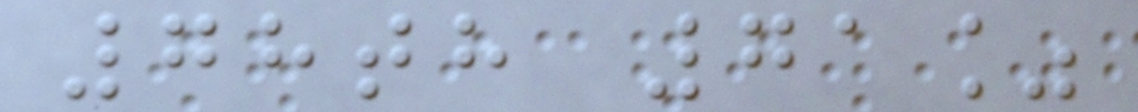78th 71%
